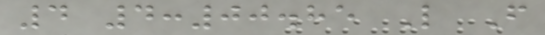4 4:00.85 L F
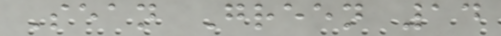Sean Green 14
